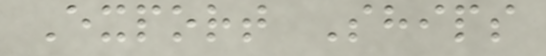Export Ships
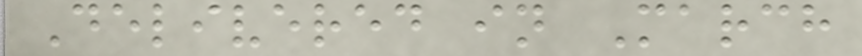Delivered in March
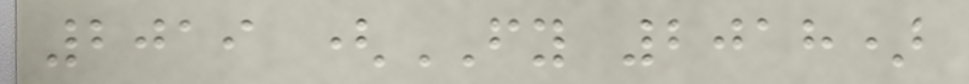2019 (FY 2018)
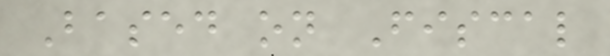Based on Fiscal
